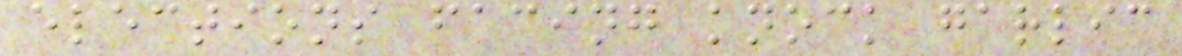elections facing knock garlic
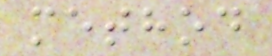method
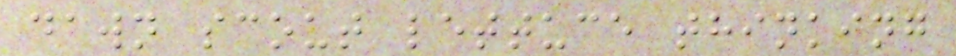dawn scout lettuce thinking
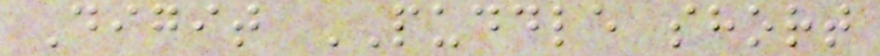Digit PUDDLE short
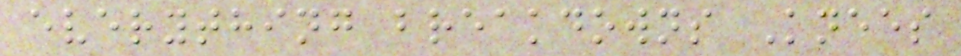everything breakdowns Knees
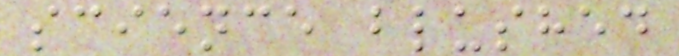science blushed
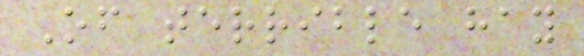Of terrible hay
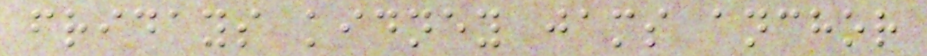fridays kidney jams anchor
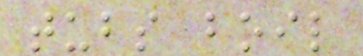tubs boil
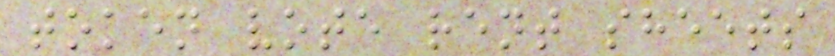token vote rent sheets
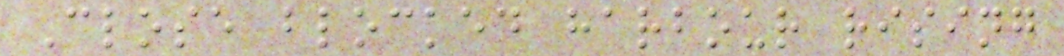Close blocked harbour rising
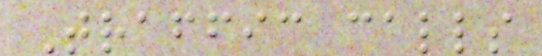Traffic calls
